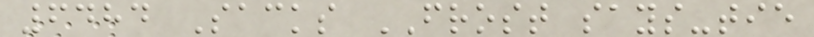6484 Sacks FROST says-tie
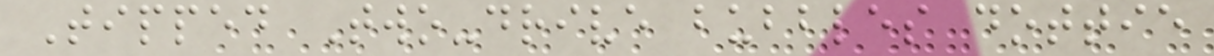Tipped Two-drive bubbles dottie
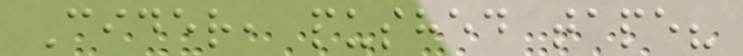Cider, pushed tape?
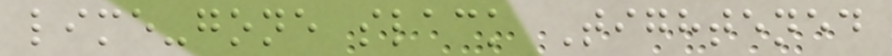lime-gone slack Tightened
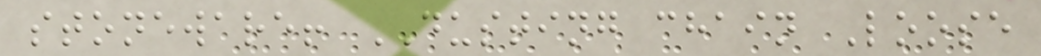stoneware! DUSTING chain Loose
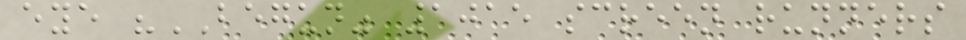eye "BEGUN" 1015 screen runners
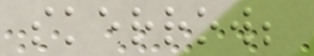skerrow;
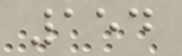154
